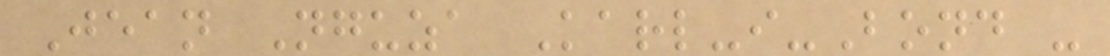Jean Nguza Karl-i-Bond -
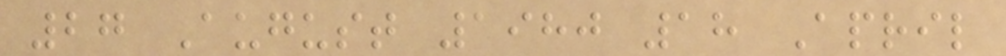27 August 1980 18 April
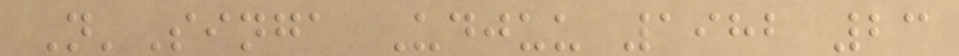N'Singa Udjuu 1982 23
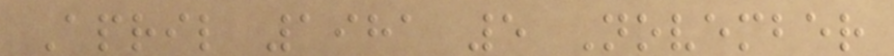April 1981 5 November
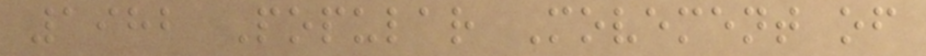1982 Popular Movement of
